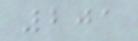201
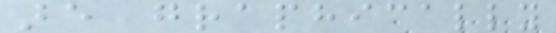are graphically
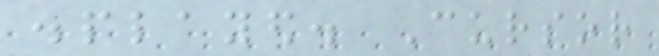displayed. Cursor
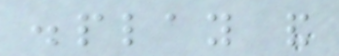display and
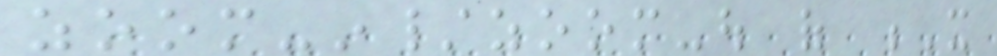zoom-in/zoom-out of X
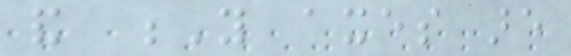and Y axes are
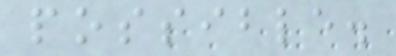possible.
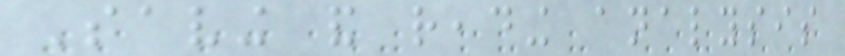Saving and reading analysis
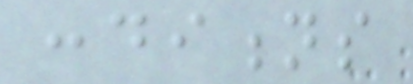conditions
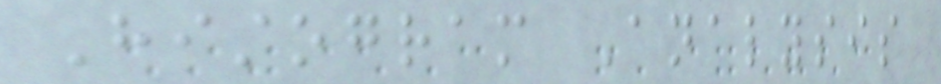Histogram Analysis
